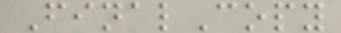FinalCopy
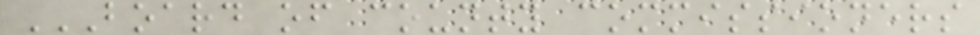BOARD OF COUNTY COMMISSIONERS
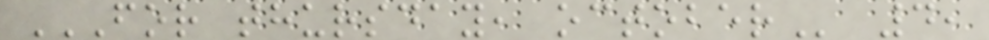FOR THURSDAY, OCTOBER 4,
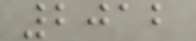2012
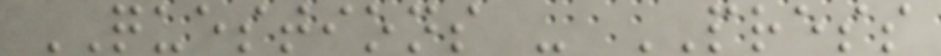QUESTIONS - PRESS
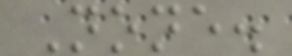None.
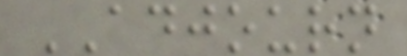ADJOURN
